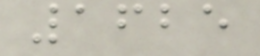1625
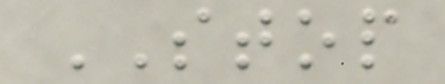STOP
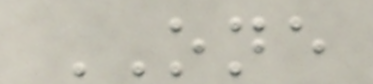ONE
